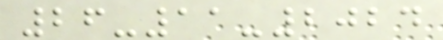26-11-2024
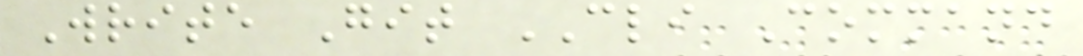Write Git CLI Command
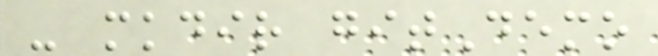- mkdir gitDemo
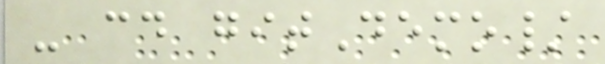- cd gitDemo/
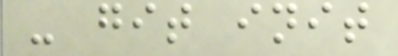- git init
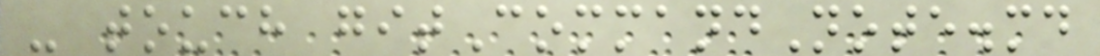- touch gitCommandNote.md
